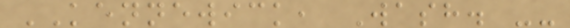KENNEWICK, Wash. --
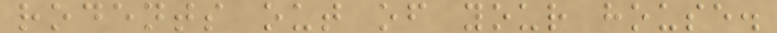rodents out of your house.
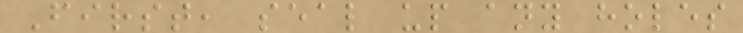First, seal up any holes
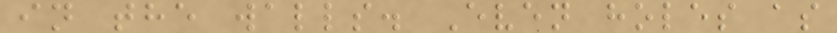in the walls. Even holes as
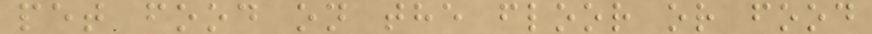pet food on the floor or food
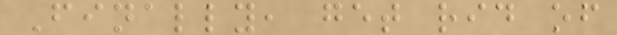Finally, get rid of
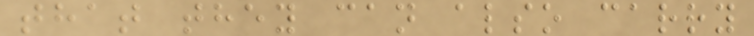that they can also carry
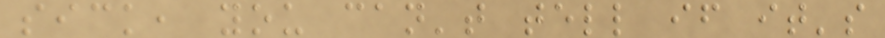sick, you can't tell if it's
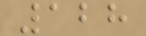128
